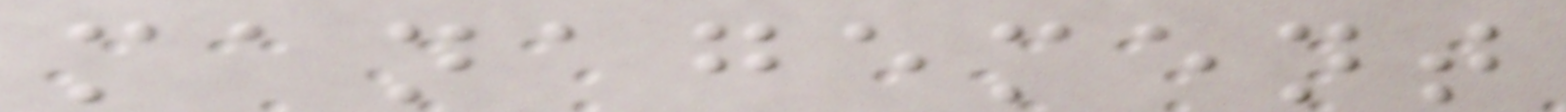management
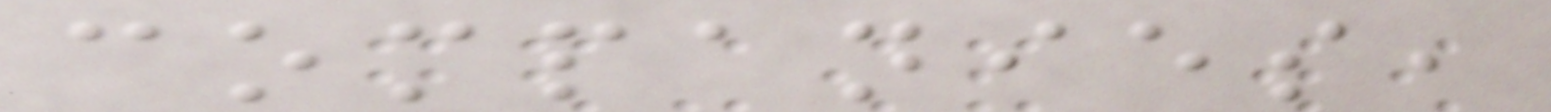companies,
